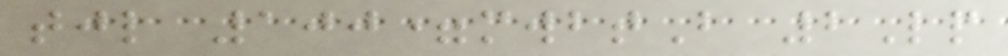tjl 100=mwbtB 2Lp
